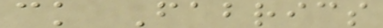ck Fabrics
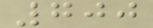700
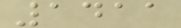1411
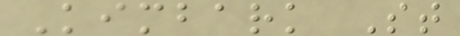Kimbark St
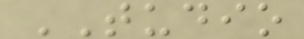TUDIO
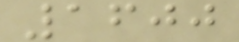1600
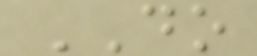DO
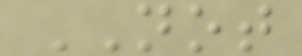NOT
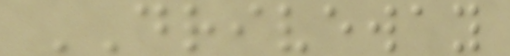DRIVEWAY
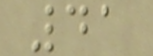41
